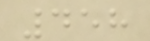458
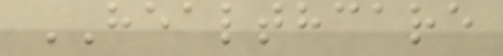HEALTHCARE
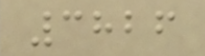3826
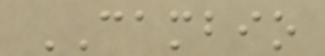CAMBIO
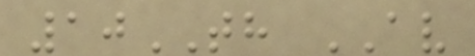10TH AV
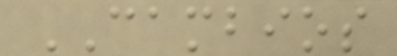CAMBIOS
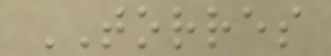TORRES
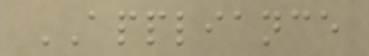APPLIANCE
